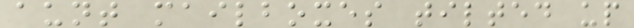aunt mailboxes tilted up
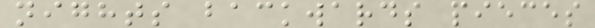nights backwards pieces
